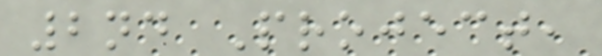2nd Project,
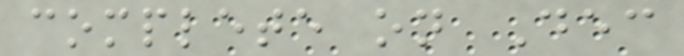complete on Dec
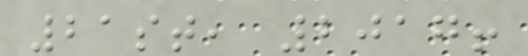21st, 2017!
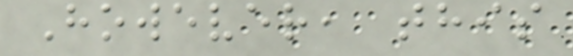However, this
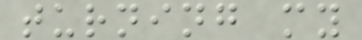turning my
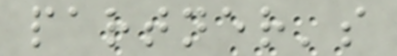partner's
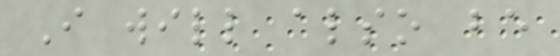I will also be
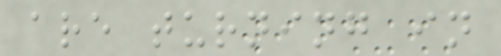are turning in
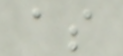as
